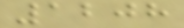1208
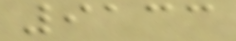9133
